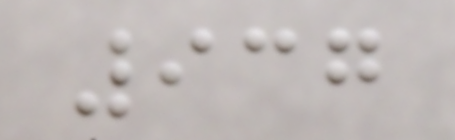937
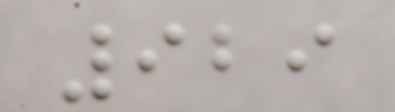929
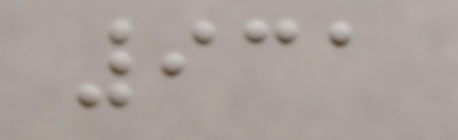931
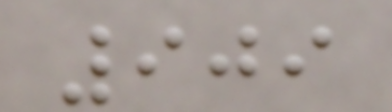909
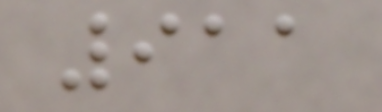911
